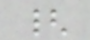{
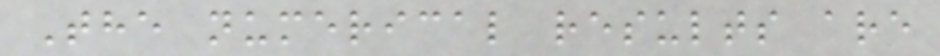The numerical results are
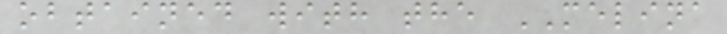obtained with the MELINA
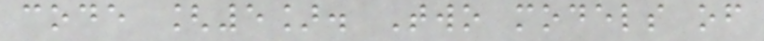code [5]. Two models of
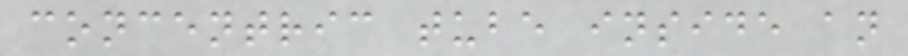concentric tube inside an
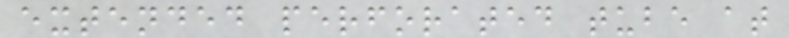extended perforated tube at
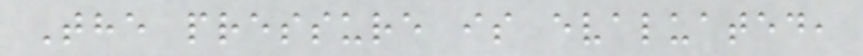The pressure is evaluated,
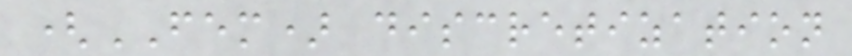(FEM) discretization
